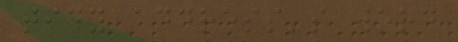tidy address's word
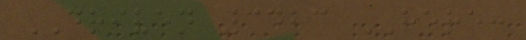DRIVEN 3423 HERE:
